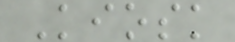Kiosk
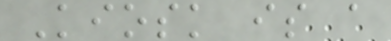Kiosk is a
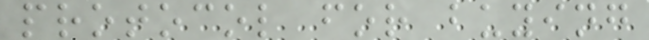protocol for buying
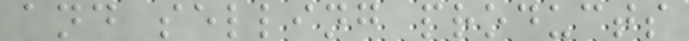and selling products
